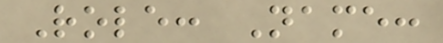Role: Name:
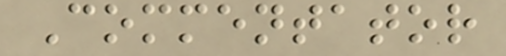Commentator
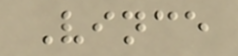Vince
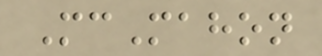McMahon
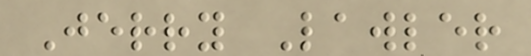Jerry Lawler
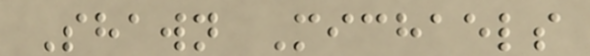Shawn Michaels
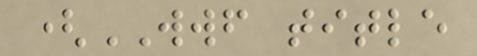(WWF title
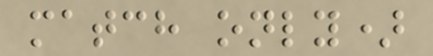match only)
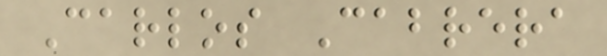Carlos Cabrera
